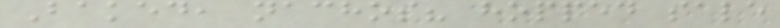Baked, nachos? hopped sale
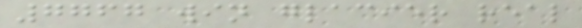7767 win glacier real
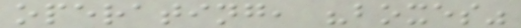operating, "boxes"
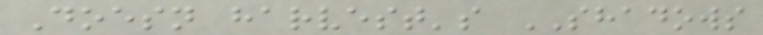Doesn harvest's SHADOWS
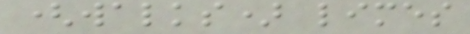(walks) limes
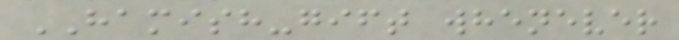HAMISH-gift whenever
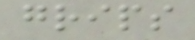grips
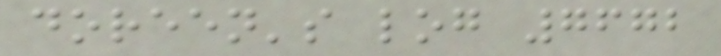doreen's log 7672
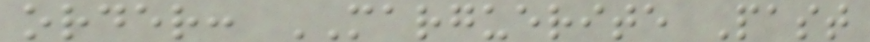order: MARGUERITE Past
